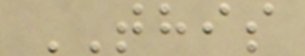THIS
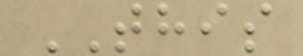THIS
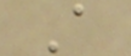A
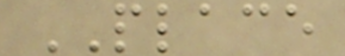PLACE
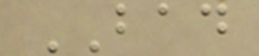BAD
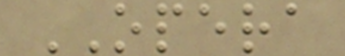OPERA
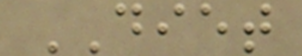DIET
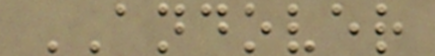ANDOVER
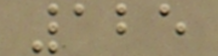125
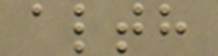alth
